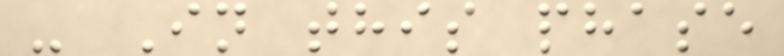- In this phase
